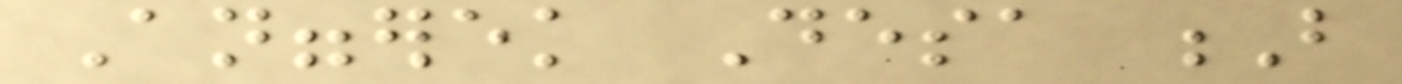Anggerek Desa B
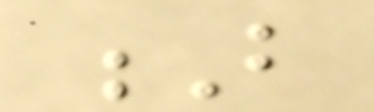B
